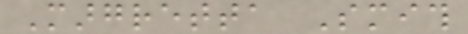Margretta Smith
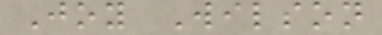Joy Wilson
